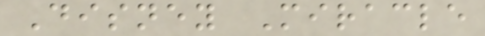Disney Miracle
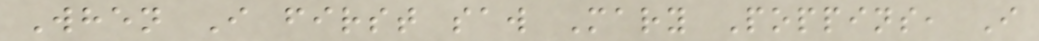When I first saw Mary Poppins, I
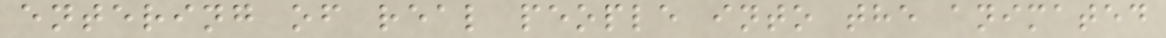entering of real people into the animated
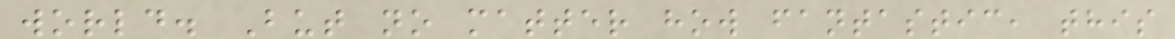world. But no matter how fantastic, this
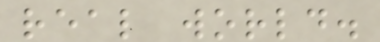real world.
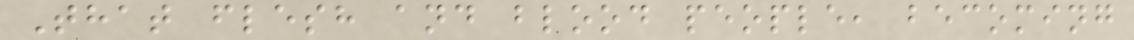That flesh and blood people, becoming
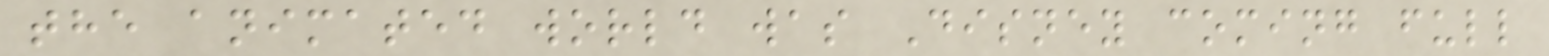the animated world was Disney coming full
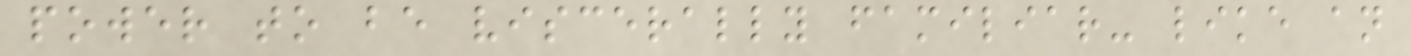power to be viscerally familiar- like an
